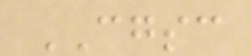CGSC
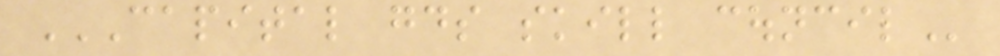CAPITAL GOODS SKILL COUNCIL
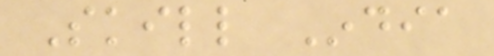Skill India
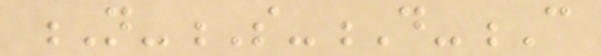N-S-D-C
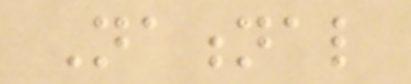National
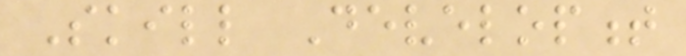Skill Development
